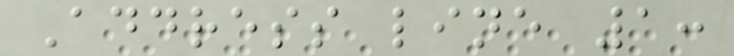Address line 1:
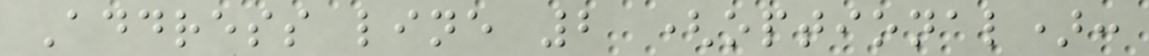Address line 2 (optional):
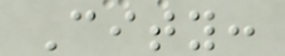City:
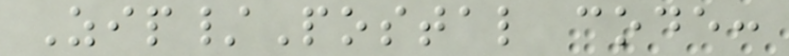Zip/Postal code:
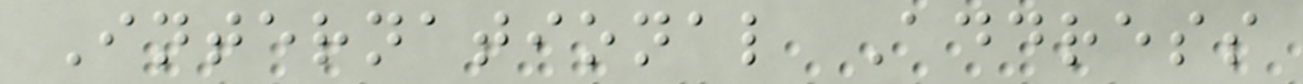International Address
